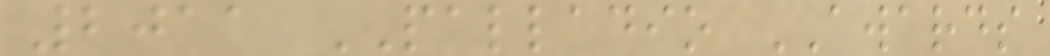2011 PALLADIO AWARDS
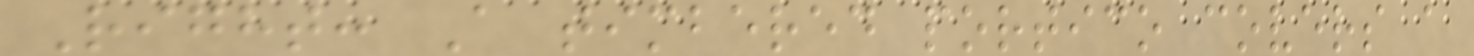Right: A timbered portico covers a
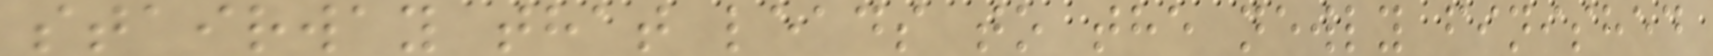stairway that leads to the newly finished
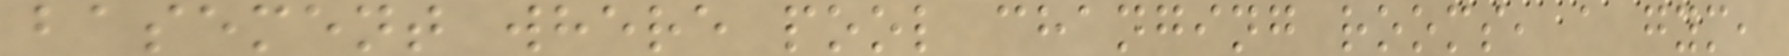basement where pool changing rooms, a gym,
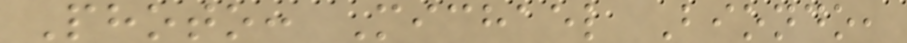Photo: Michael Biondo,
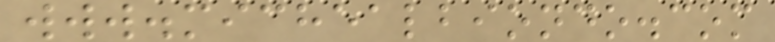www.michealbiondo.com
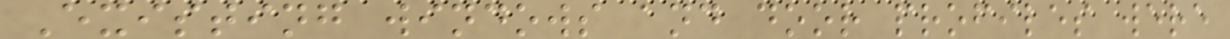Existing windows and door profiles were
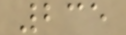235
